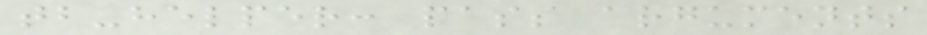tb-helper: pass arguments
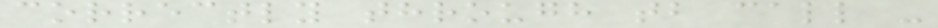correctly through tb call -
